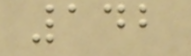142
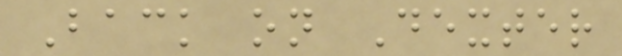Back on Dexter
